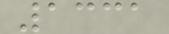1331
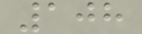108
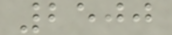2500
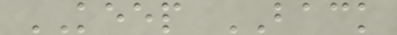KEEP BACK
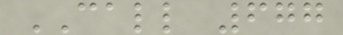CALL 677
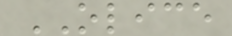OLICE
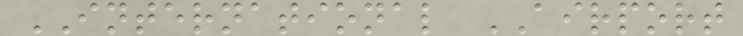INTERNATIONAL AIRPORT
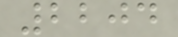2204
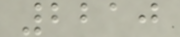2210
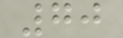70
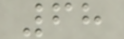68
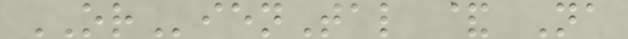ORienTal & Na
